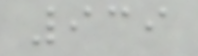939
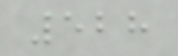528
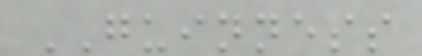GUINNESS
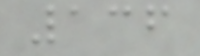136
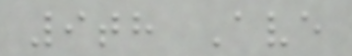9th Ave
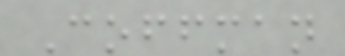Coffman
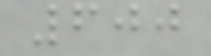600
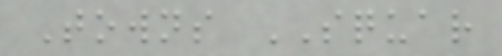Towns SQUAR
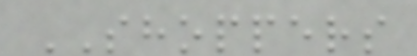SHOPPERS
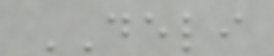DELI
